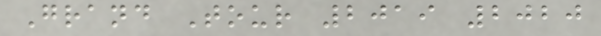Grand Tour 2019 2020
